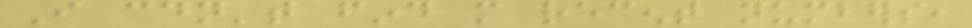I couldn't find more recent numbers,
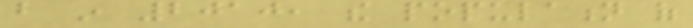but in 2010, the population of
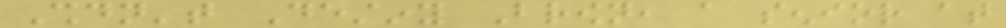Shouldn't Destiny Brown, a senior at
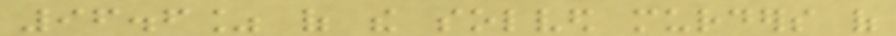96.6% of the solved murders of
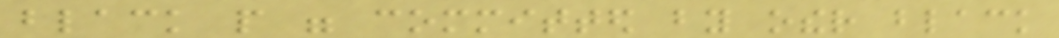black people were committed by other black
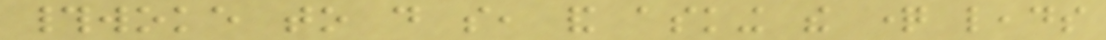#woke to do so, and asking the question leads
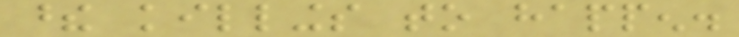these killings to happen.
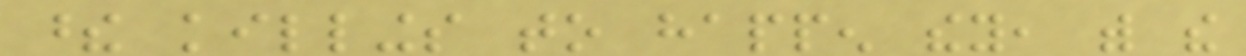these killings to happen they, with the
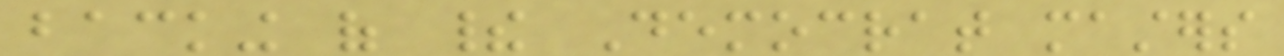backing of their Democrat masters
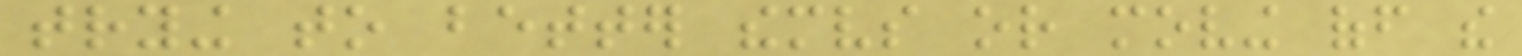trying to better themselves or moving off the
